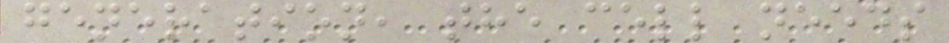generation, the cell needs
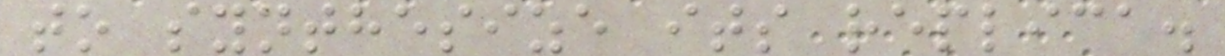to synthesize its replica.
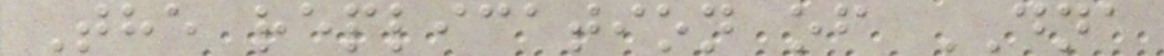The replication of DNA
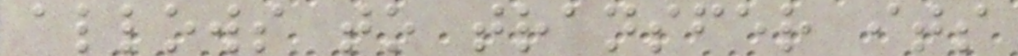allows to transfer its
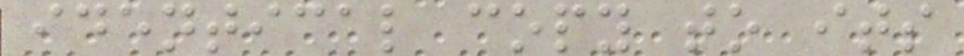identical copy to its
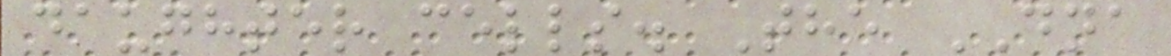daughter cells. The DNA
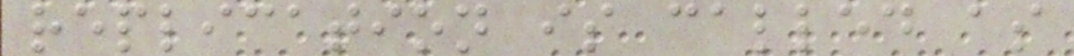replication is called as
